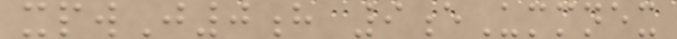xpwJ0h 9eUmmnex
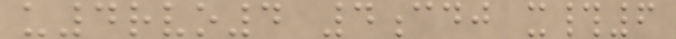u4rvo4 4cdj x#6
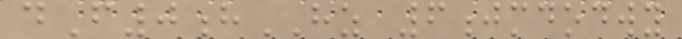dF0hHZ 6jmdodwy
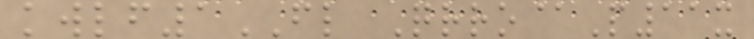kwlf1FL Qrro@P11x
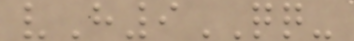vH9QQ-
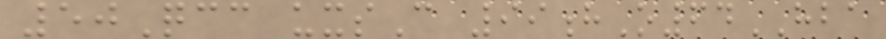50Qcc uxsC 99hO64HBA
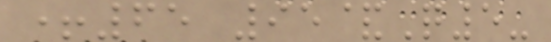+65 95&Q5-
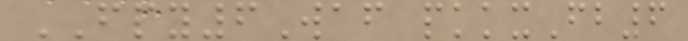FPY6Waf pkkxFb6
